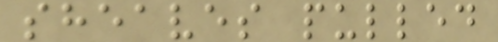sheaves pulled
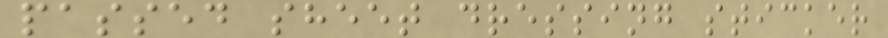passed sheet dressing sticker
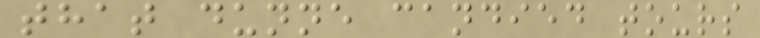that dunne candied tours
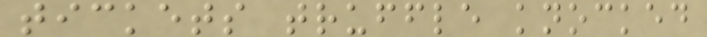tickets truffle knocked
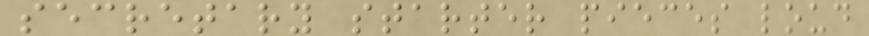secretary starter pieces loud
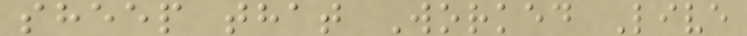sheep that Worked Live
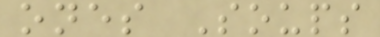ones Soups
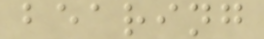bearing
